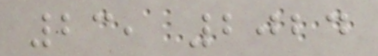23, 2024
